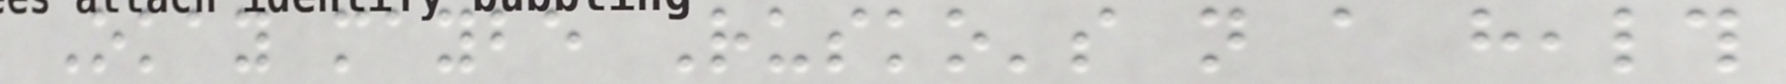Okay maybe Rusko's not a health
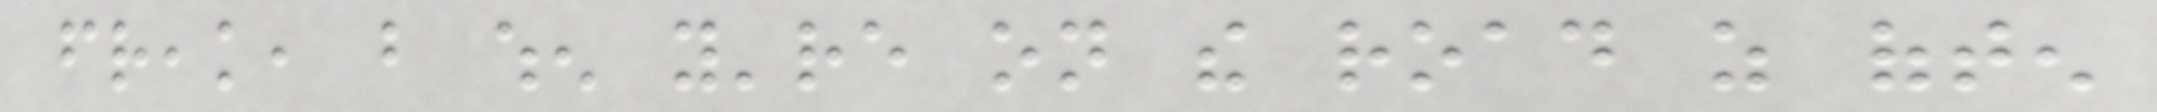freak, but when you're on the road as often
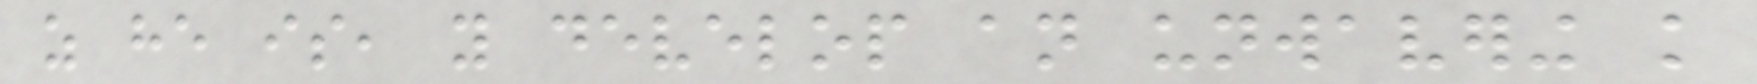as he is, you develop an unwavering knowledge
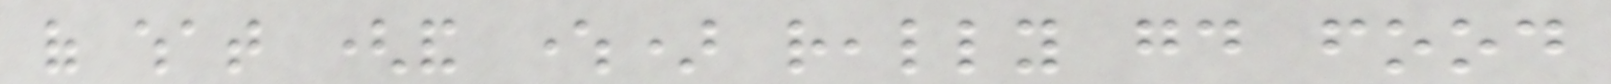of what (and where) really good food
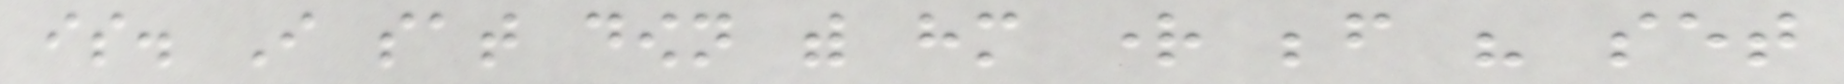is. I sat down with him right before his set
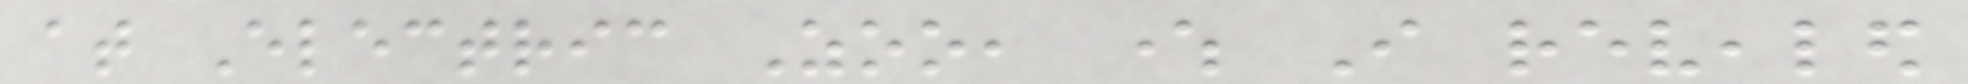at Electric Zoo, where I revealed
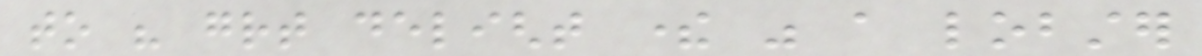to his great delight there was a lobster
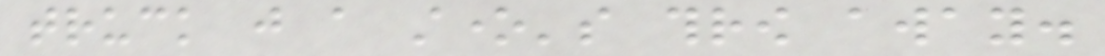truck just a stone's throw away.
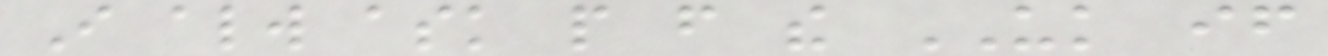I always ask people from the UK if
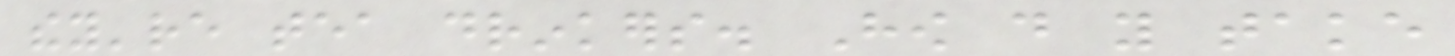they're tea drinkers. How do you take
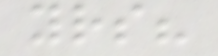yours?
